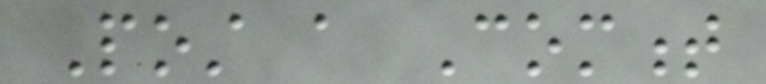Post a Comment
